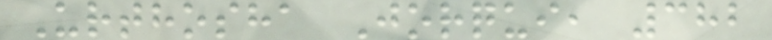Urthosha Jorqui, 382
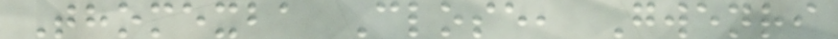Thomexba Close, Gwenri
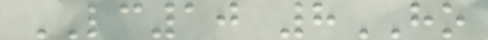LC10 8HO
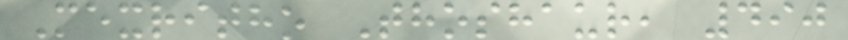Mexritho Thoshaur, 490
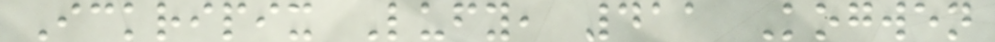Ickripix Lufy, 411 Kogwen
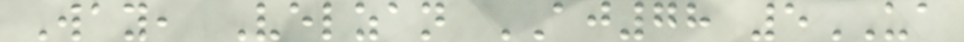Way, Velzan AJ78 5UA
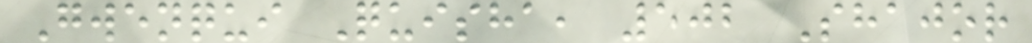Gwenqui Quisha, 502 Shajor
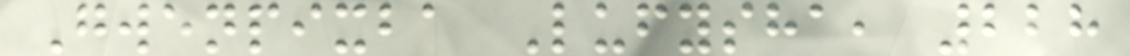Gwenpixba Lufysha, 228
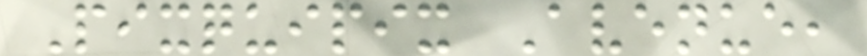Pixquipix Avenue,
